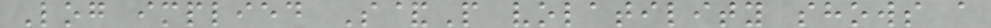Log implied S&P volatility shows a
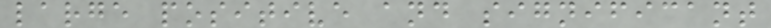large positive and significant
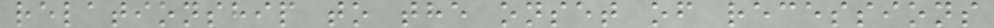relationship to the onset of recessions
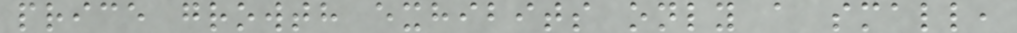price growth exhibits only a small,
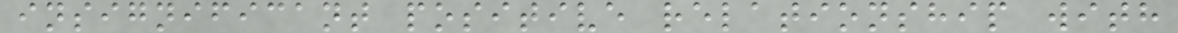insignificant positive relationship with
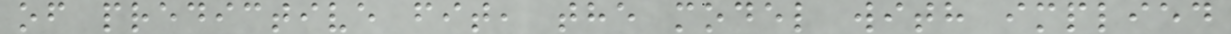of predictive fit, the model with implied
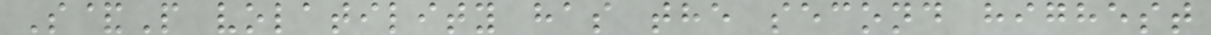S&P volatility has the second highest
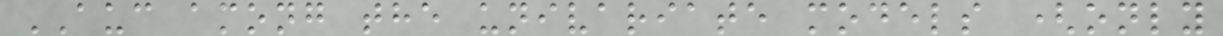AUC among the univariate models (only
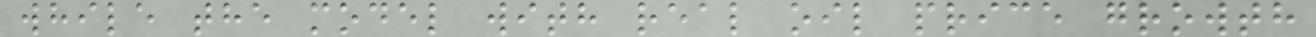while the model with real oil price growth
